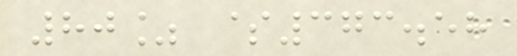80% $373.58
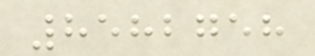8582758
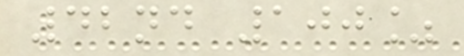42nd 100%
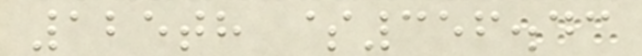125th $356.43
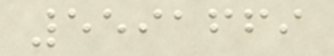5591669
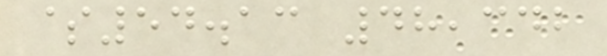$54.13 48,342
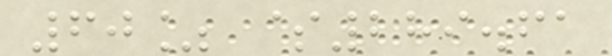60% $289.61
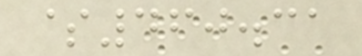$460.31
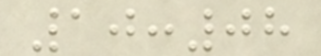10:08
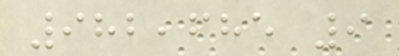982,685 9
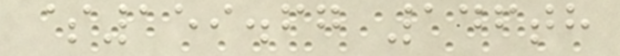$159.67 146th
